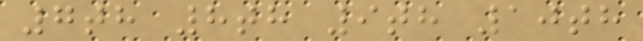7th 8th 9th 10th
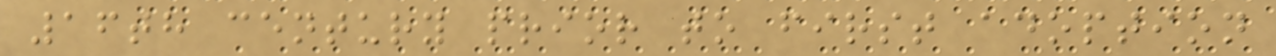16th century prior to first adoption
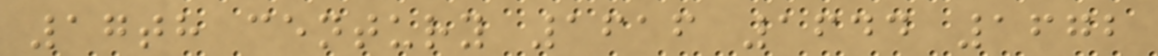17th century 1616 1644 1672
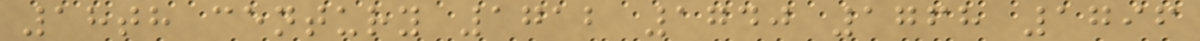18th century 1712 1740 1768 1796
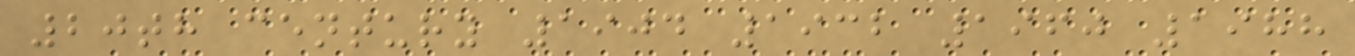20th century 1904 1932 1960 1988
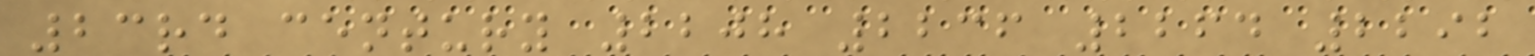23rd century 2208 2236 2264 2292
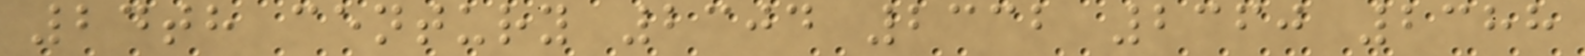24th century 2304 2332 2360 2388
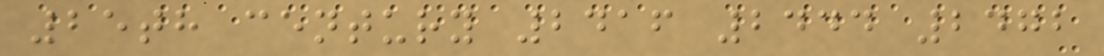25th century 2416 2444 2472
